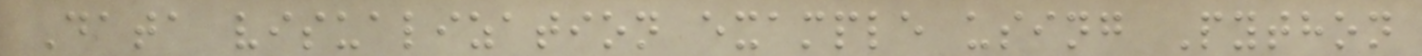Data visualization example using Python
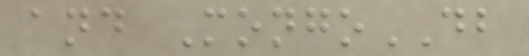and MongoDB
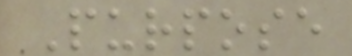Purpose
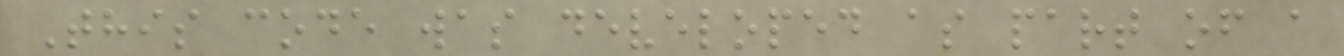This code was developed as part of a
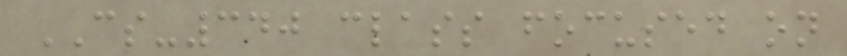CS-340 class focused on
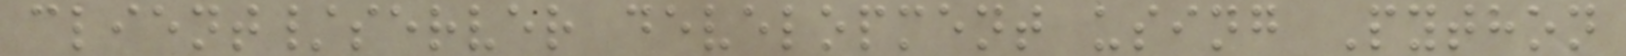client/server development using Python
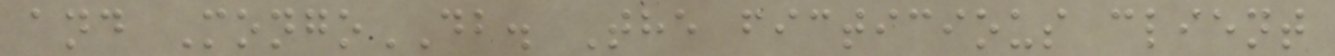and MongoDB. The ficticious client
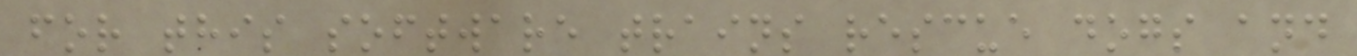for this software trains rescue dogs and
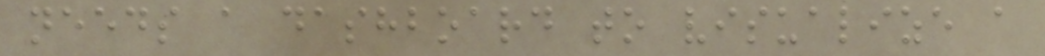needs a dashboard to visualize a
